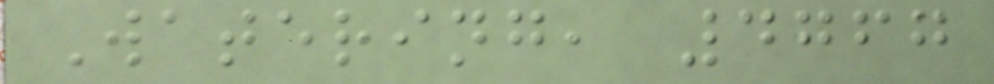Watering, 4767
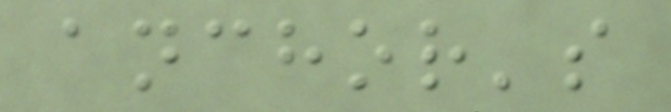anchor's
